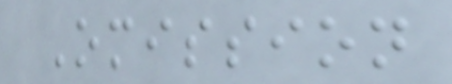Omission
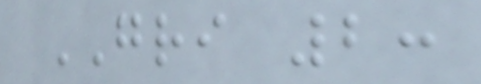GRI 2:
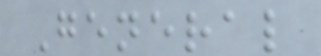General
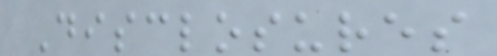Disclosures
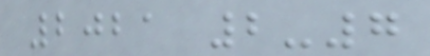2021 2-7
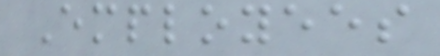Employees
